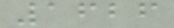1626
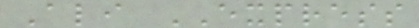Ali EXPRESS
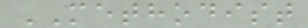METHODIST
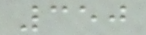350
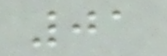01
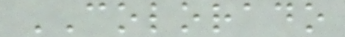COLORADO
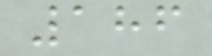186
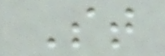St
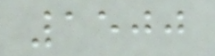1500
